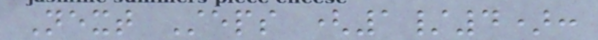Next Steps (1/4):
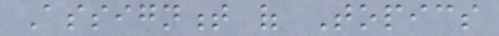Assignment of Topics
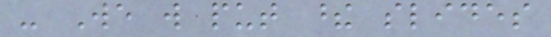- We will put these slides
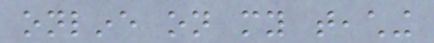online on my teaching
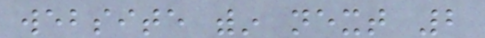website within next 2
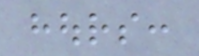hours:
